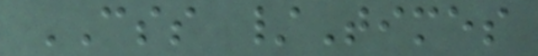CSS /Times
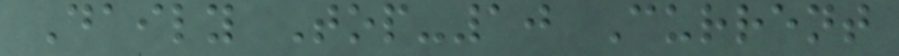Daily Top-10 Current
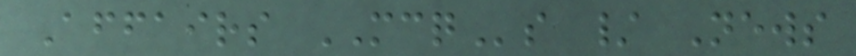Affairs MCQs / News
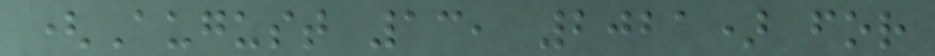(August 13, 2021) for
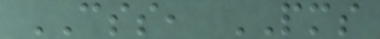CSS, PMS
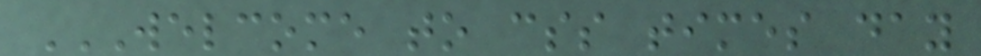WELCOME TO CSS TIMES DAY
